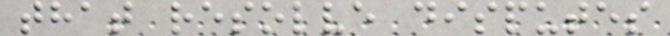that resolve disputes
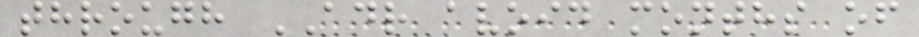through ADR avoid months of
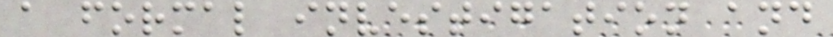a formal investigation and
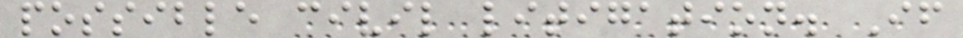possible civil litigation. If
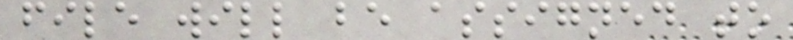file will be assigned to
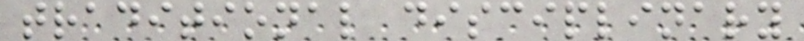traditional disciplinary
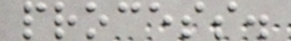process.
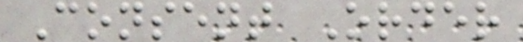Consent Order
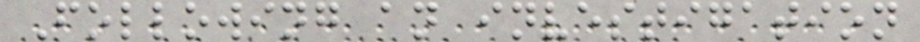Following an investigation
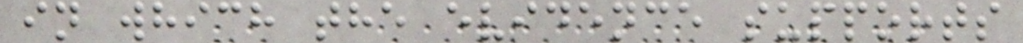in which the evidence supports
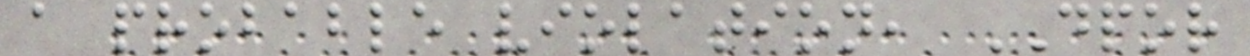a probable violation, DPOR
